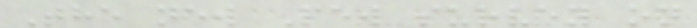The new Pew survey on
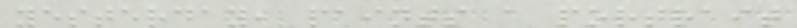yesterday, paints a portrait
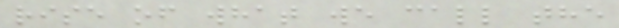rise of what we call the
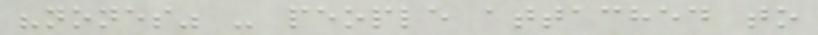"nones" - people attached to
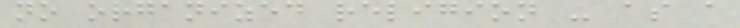no organized religion - as a
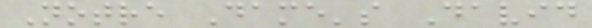Notre Dame's David
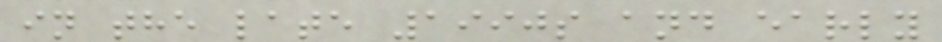in the late 1990s and early
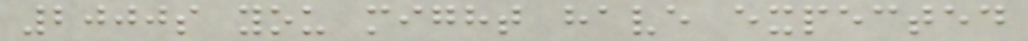2000s you might have expected
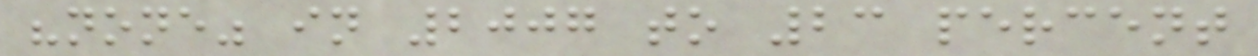"none" in 2007 to 23 percent
